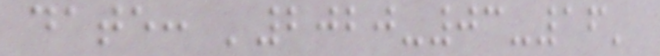date: '2020-03-16'
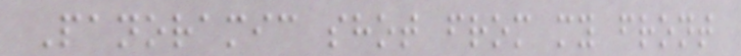Panoramic shot from my front
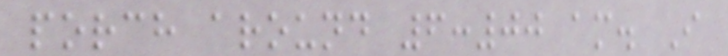porch around 6:00 am. I
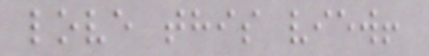love this view!
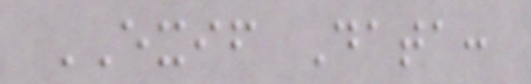EXIF Data:
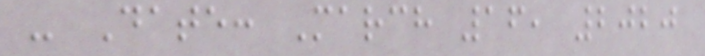- Date: March 16, 2020
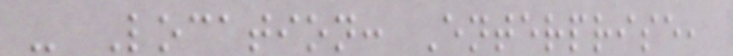- Location: Enterprise,
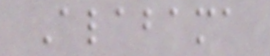Alabama
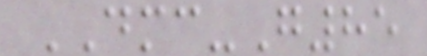DMC-G85
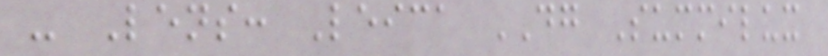- Lens: Leica DG Summilux
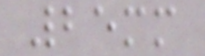25mm
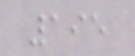195
